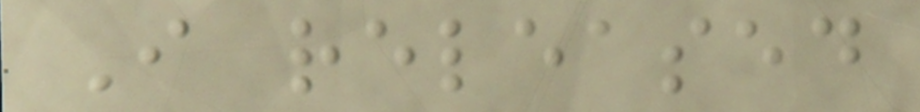I released
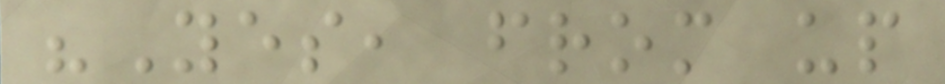"Yes, from up
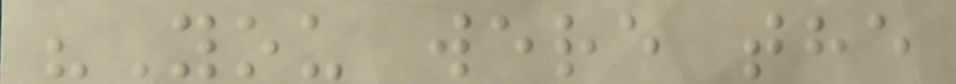"You were the
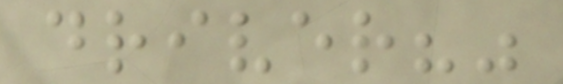driver?"
